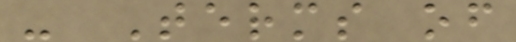- Terms of
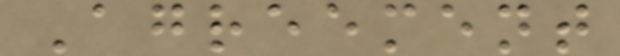Agreement
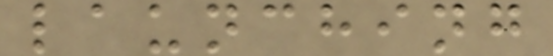launching
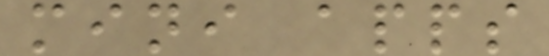mini apps
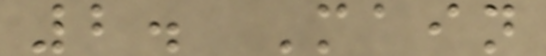2. Main
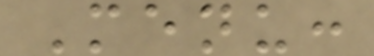Menu:
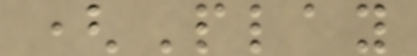(Play
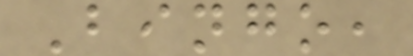Bingo,
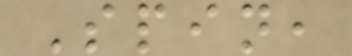Spin,
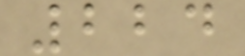224
